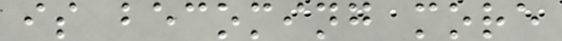is becoming more
